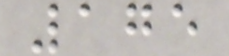175
